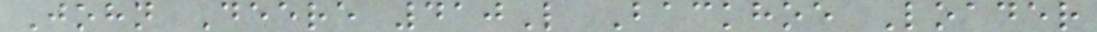John Deere 410L Backhoe Loader
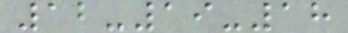12-19-18
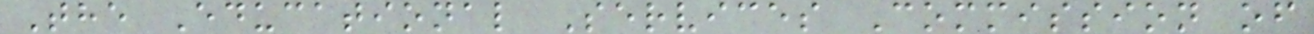The Educational Services Commission of
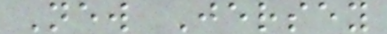New Jersey
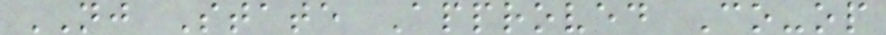NJ State Approved Co-op
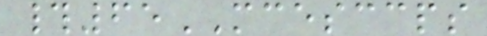#65MCESCCPS
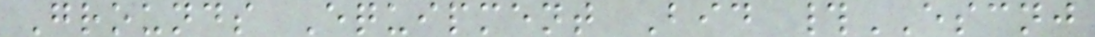Grounds Equipment Bid #ESCNJ
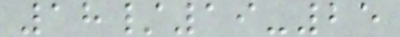18/19-25
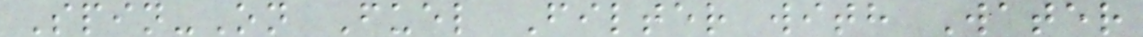Spin-On Fuel Filter with Water
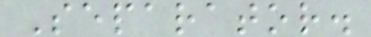Separator.
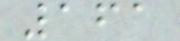161
